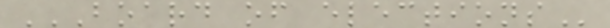BOARD OF ELECTIONS
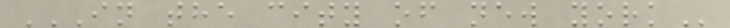IN THE CITY OF NEW YORK
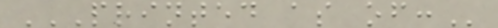PRINTED AS OF:
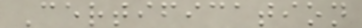Certification
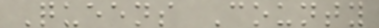Queens County
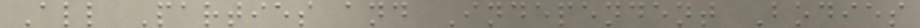All Parties and Independent Bodies
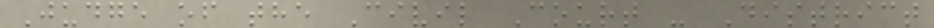Judge of the Civil Court - District
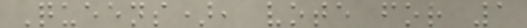Queens), vote for 1
